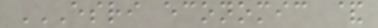ESRI ECONOMIC &
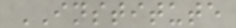INSTITUTE
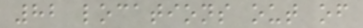82 locations out of
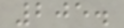205.
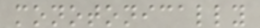monotonically
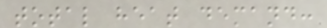total heat demand:
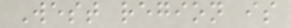West region is
